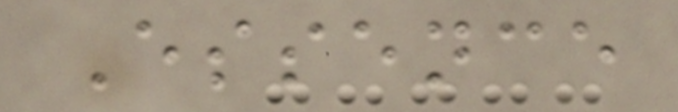Essence
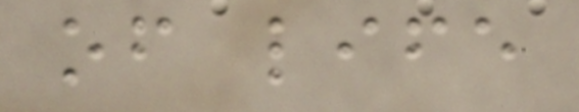of life
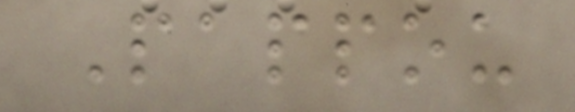Pappou
